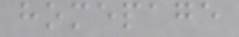homepage
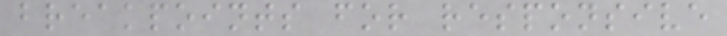breakpoints for responsive
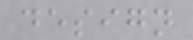design
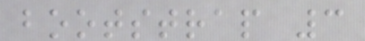bootstrap 3
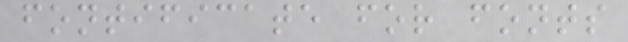fontificate for fonts
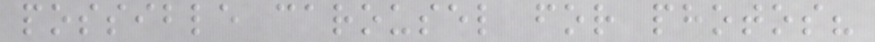possible carousel for photos?
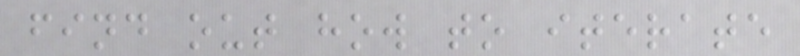find out how to iterate
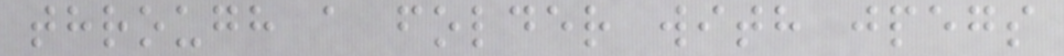through a folder with jpegs
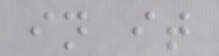in it
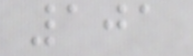101
